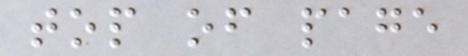top of page
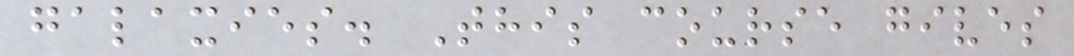galaxies. This course gives
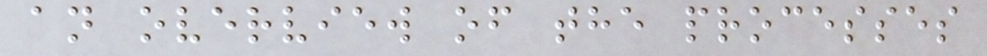an overview of the processes
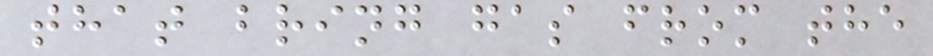that bring gas from the
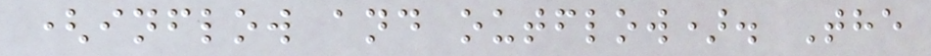(inflow and outflow). The
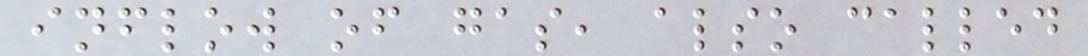inflow of gas, also called
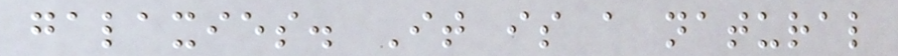galaxies. It is a natural
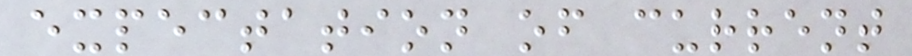expectation of current
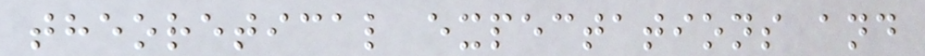theoretical expectations and
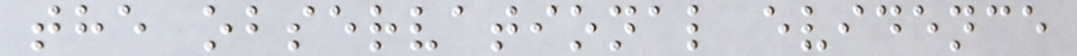the observational evidence
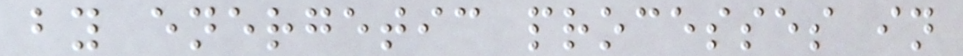by energetic processes in
